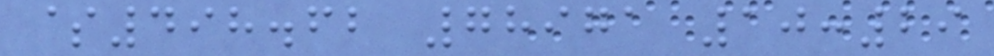$498.62 78971 10:29
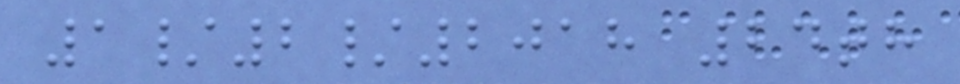1/2/2018 24th
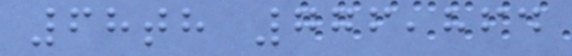68th 776,864
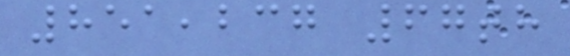851,237 67th
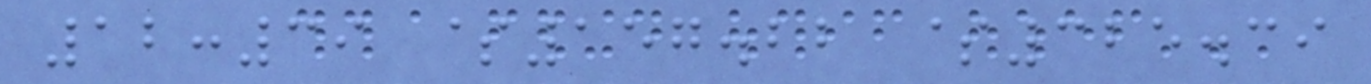12:39 $157.22 $325.39
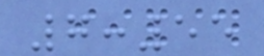7:55
